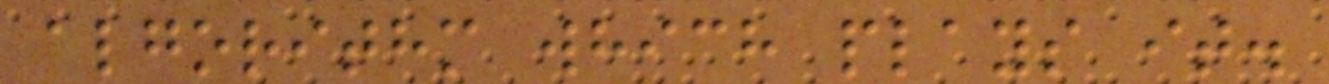algorithm which plays it.
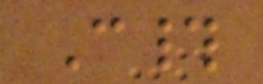C#
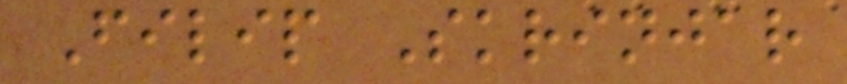Filip Skrinjar
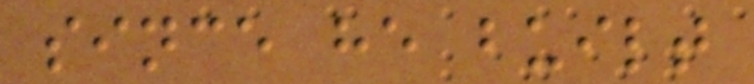since he built
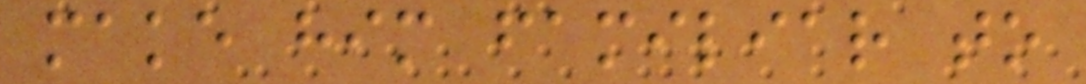make him familiar to
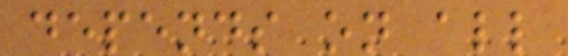depends on all
